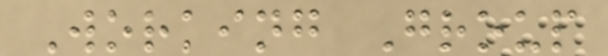Working Group
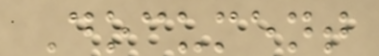Document
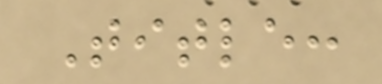Title:
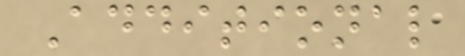Additional
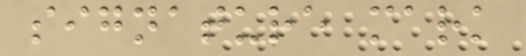signature mark
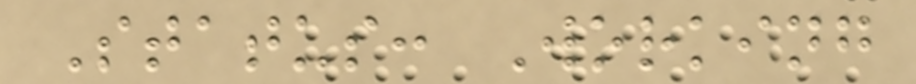Status: Working
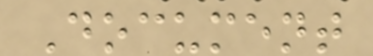Document
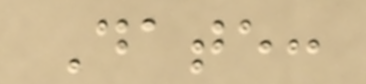Date:
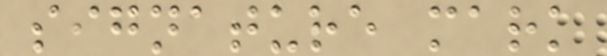signature mark
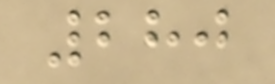280
